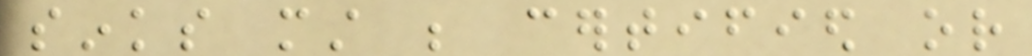sinks must be certified or
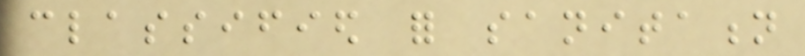classified for sanitation
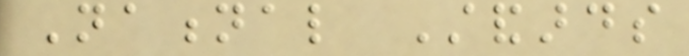National Standards
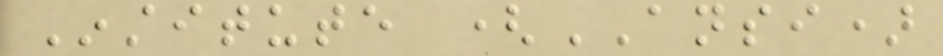Institute (ANSI)
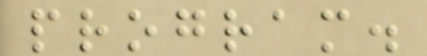program.
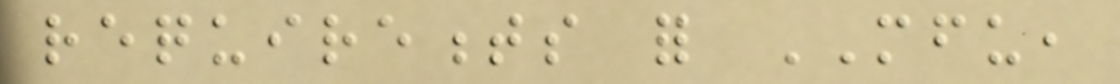requirements for MFU,
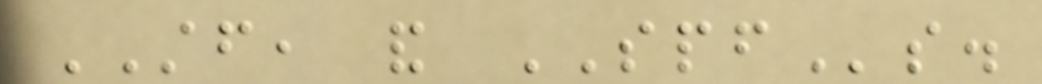STF, and SPFs.
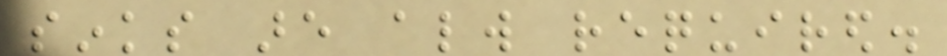sinks are always required.
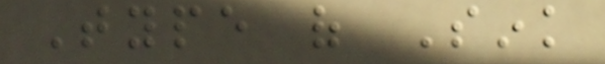Type of Sink
